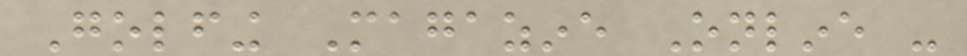Golfing Magazine Online -
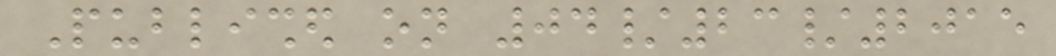Published on 04/23/2015
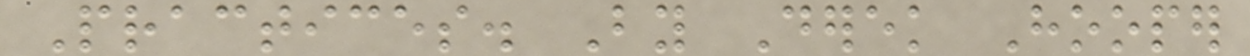Practices. By Derek Hooper
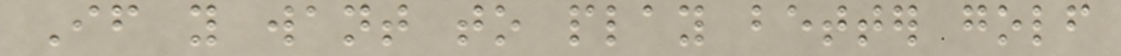If you want to play better golf
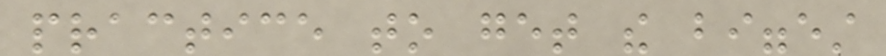practice to get the biggest
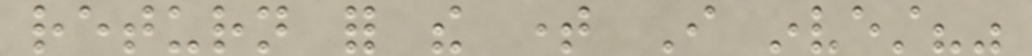return for the time I invest?"
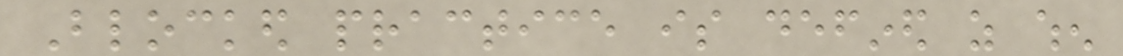Blocked practice is defined as when
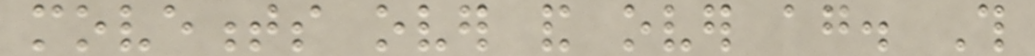movements over and over again. This
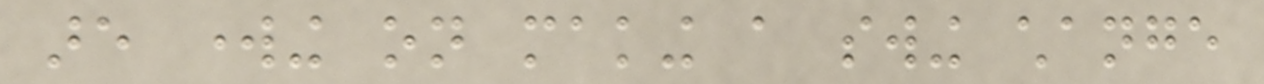are working on making a swing change
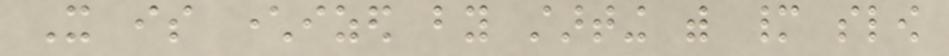It is characterized by starting with many slow
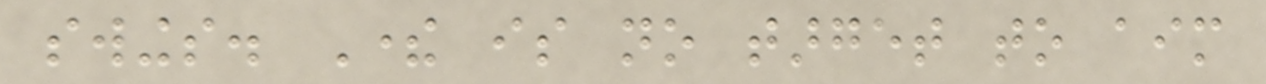swings. There is no target to aim
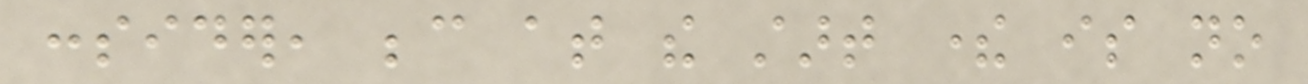consider, because at the start there is no
